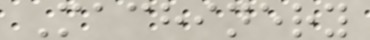Machinery
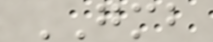GMB
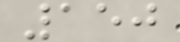150
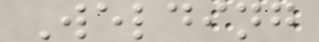Welding
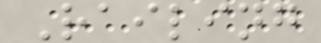Railing
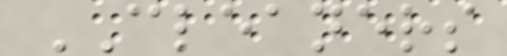CLEANERS
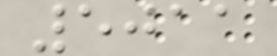5011
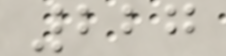227
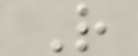R
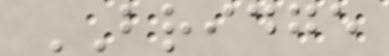BRIDGE
